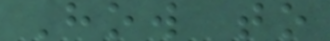How to
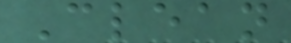Clean
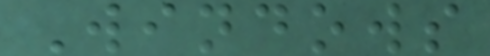Windows
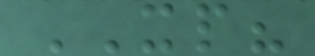XP?
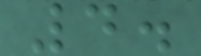4.
